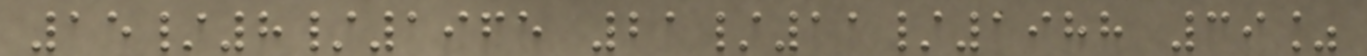15/8/1965 21/11/1988 39%
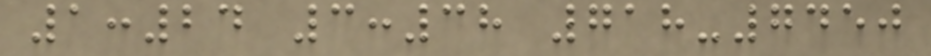1:24 3:38 718-7450
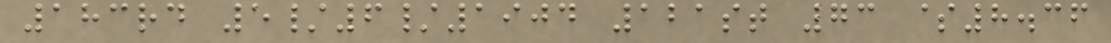183rd 5/6/1904 121st 73 $8.36
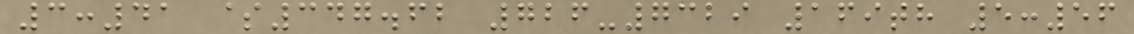3:41 $347.62 726-7329 169th 5:56
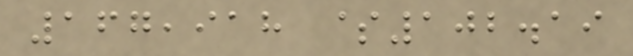167,918 $102.19
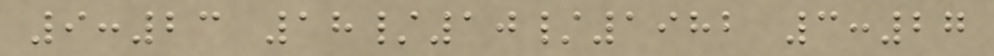9:23 18/10/1982 3:27
